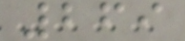269
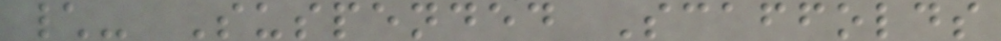\- Suspended Scaffolds
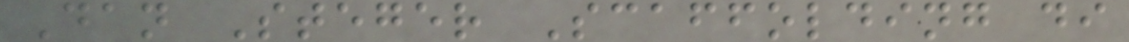Dan Steger Scaffolding di
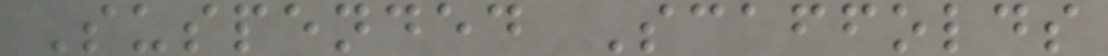Suspended Scaffolds
